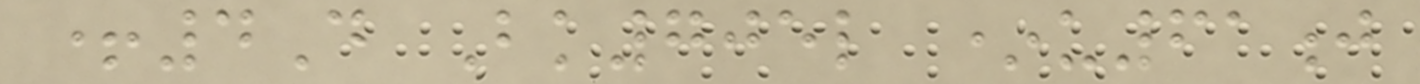+4D Bk705l *u61j
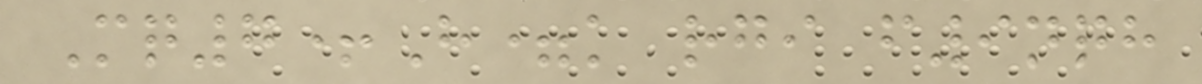Mq7+H=k rgi f9nqh
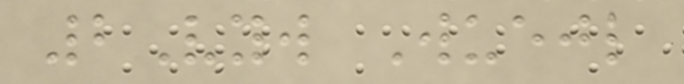2Vyw Wuejl
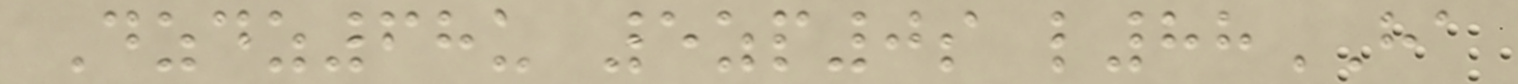Dzdz68u 5zp0s l88HA
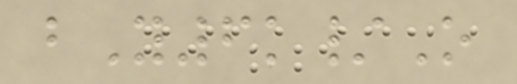bY6k/O
